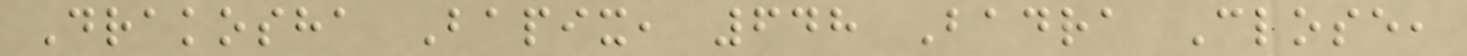Drakosha Bapix, 648 Badra Close,
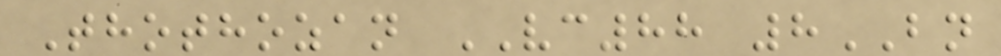Thothozan VC88 8BN
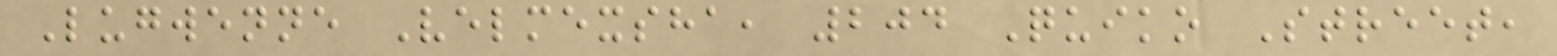Lugwenne Velmexsha, 204 Quiko Street,
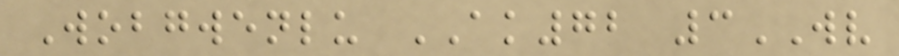Wobgwenlu AK72 3WV
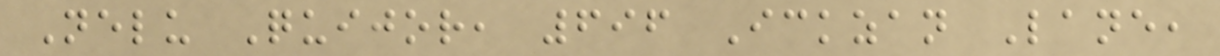Nelu Quijor, 696 Ickzan Lane,
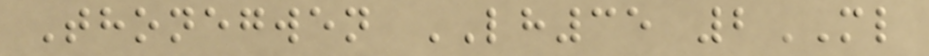Thonegwen LH35 2ML
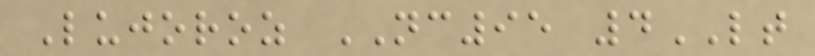Lujoroz NC95 4LT
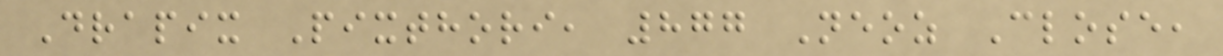Drapix Pixthori, 877 Neoz Close,
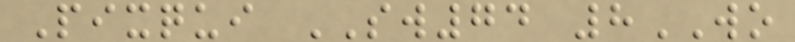Pixqui SW74 8WO
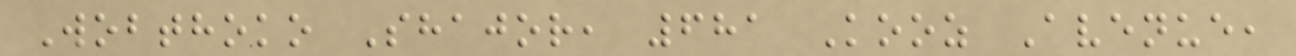Wobthoko Shajor, 681 Kooz Avenue,
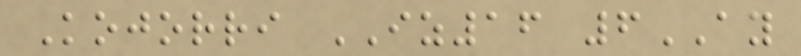Kojorri IZ16 6AY
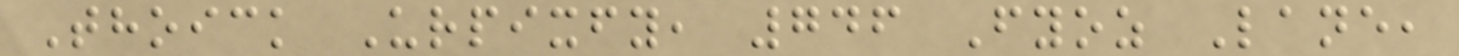Thoick Urpixfy, 746 Fyoz Lane,
